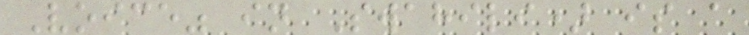Voice" in Swahili) is a
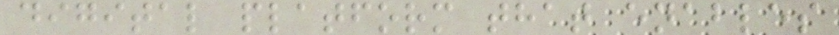digital platform that enables
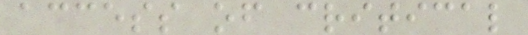access of critical
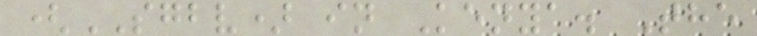(SGBV) in Kenya. The
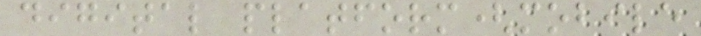digital platform(mobile
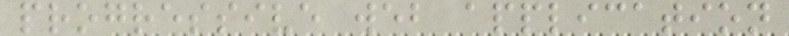progressive web application
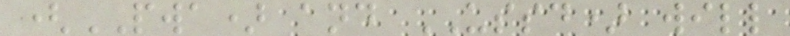(PWA) and USSD) will
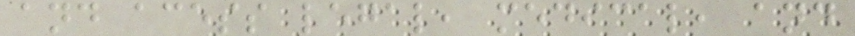and acess legal, medical, and
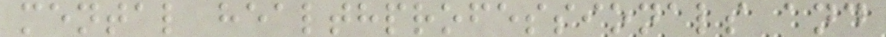mental healthprofessionals and
